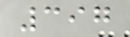397
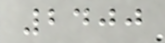2400
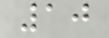10
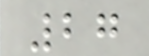27
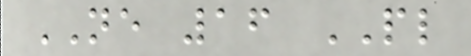NE 16 PL
